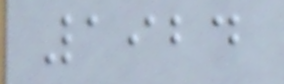1924
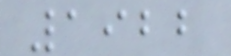1922
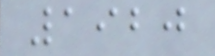1920
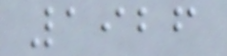1926
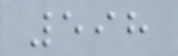598
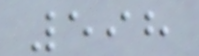598
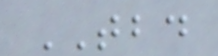TBD
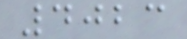4023
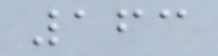163
